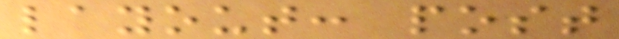layout: post
